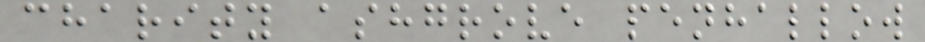charity ashgrove penhallow
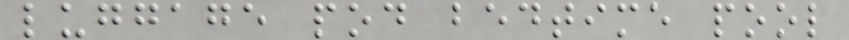luggage pod bedtime pool
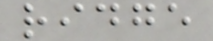ridge
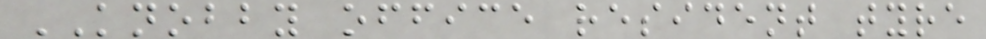KNOBBY office resident tyre
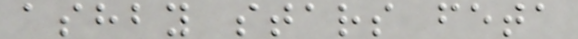ashby stars feta
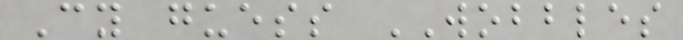Cy guess WOBBLES
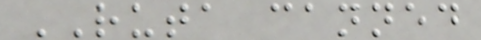RUTA canned
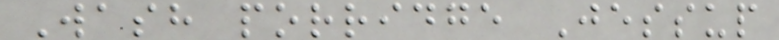Wash porridge Jessup
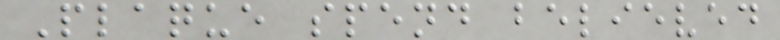Plaque spend believed
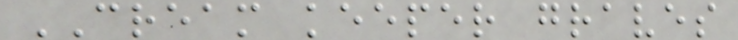CREAM keeper graves
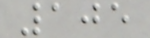105
